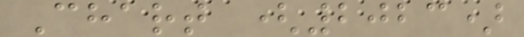Chart (2023)
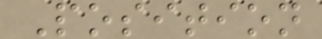Position
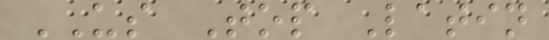US Top Latin
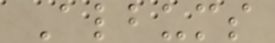Albums
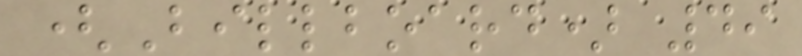(Billboard) 49
